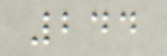244
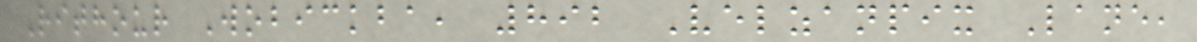Rithour Wobickba, 892 Velzanpix Lane,
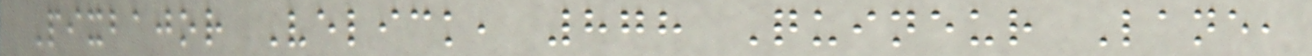Pixbajor Velick, 878 Quineur Lane,
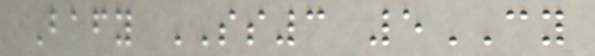Bafy SS3 5CY
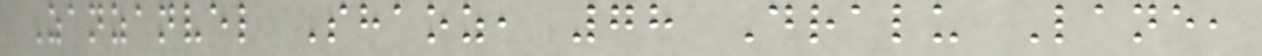Zanzanvel Shaoz, 78 Dralu Lane,
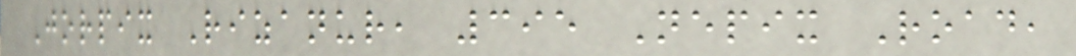Jorpix Rizanur, 395 Nepix Road,
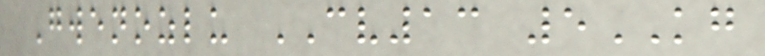Gwenozlu CV13 5KG
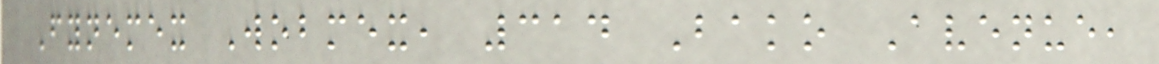Fynemex Wobmex, 314 Bako Avenue,
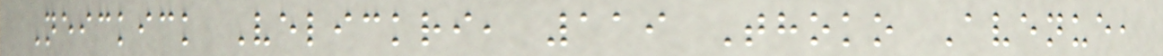Neickick Velickri, 119 Thoko Avenue,
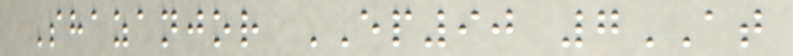Shazanjor EP90 7AT
